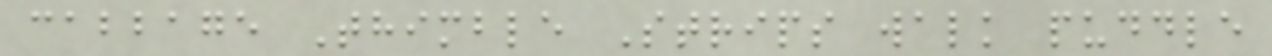cabbage Thimble Strips walk puddle
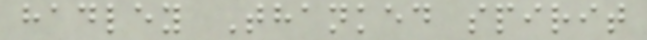hadley Thanked spirit
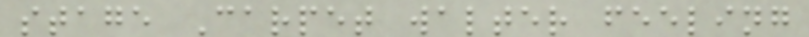stage Carpet walter feeling
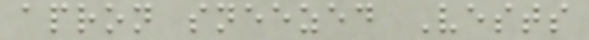apron sneezed Vests
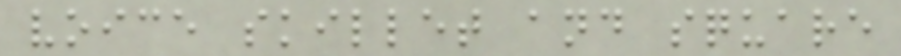voice skillet and square
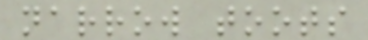narrow toots
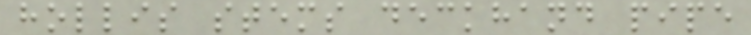hollis stems deckhand pipe
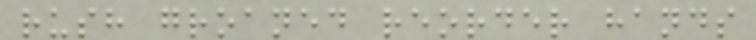rush groaned reorder hands
